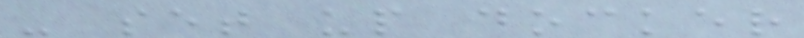- set up docker
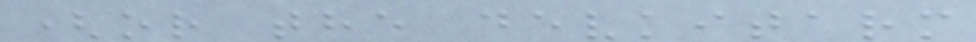(or the devkitarm
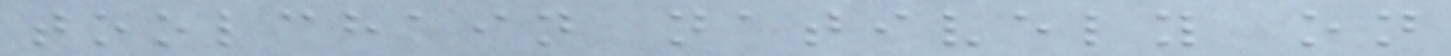toolchain natively on
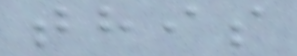this
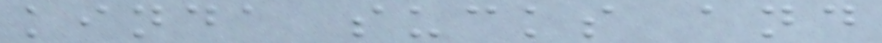kinda sucks and
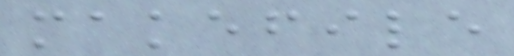makefile
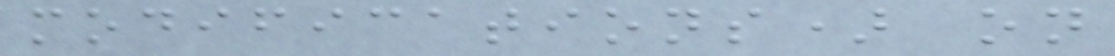modifications) on
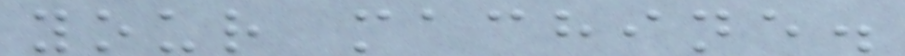your machine.
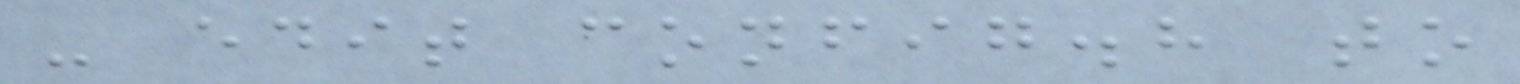- edit config.h to
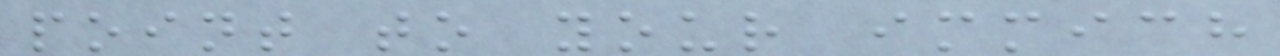point to your immich
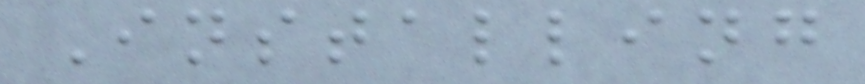Installing
